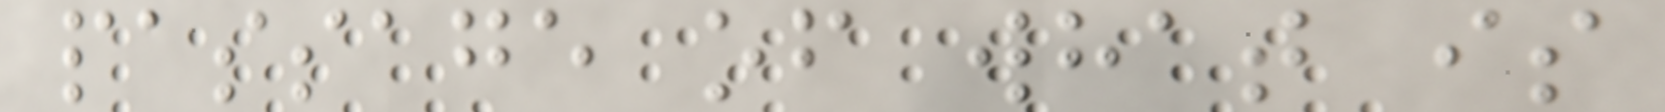passage of what is
